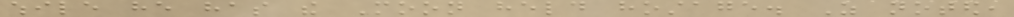while he has the Moon held hostage. As noted,
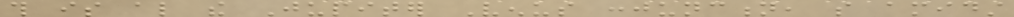this is also the Jupiter Venus conjunction, so amidst
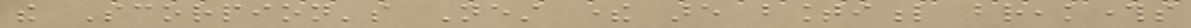the Scorpion's Nest there are bountiful breakthroughs
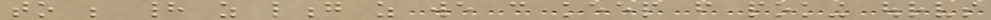to be had as long as we can keep from poking ourselves
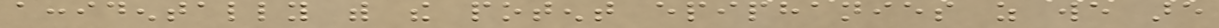accidentally with the potent epiphanies as we are
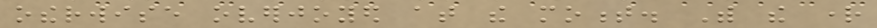otherwise overjoyed at the moment. With the right
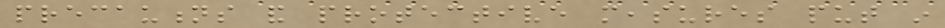precautions and protective measures put in
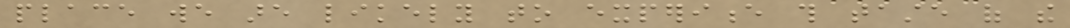place we are likely to experience this taste of the
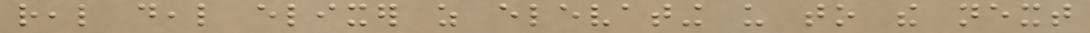real deal elixer as elevating us to the next
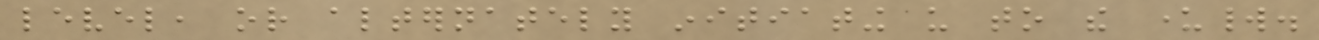level, or alternately initiating us to the underworld.
